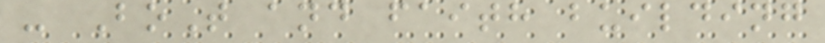- BoT and faith building
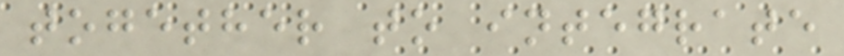together to integrate
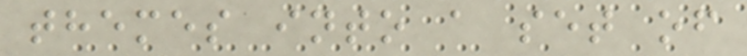themes into a set of
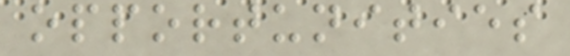opportunities
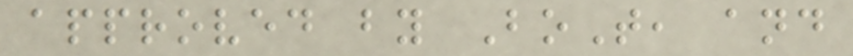approved by BoT, and
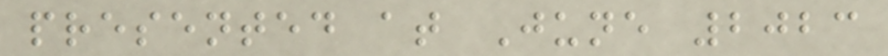presented at June 2023
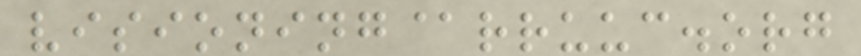visioning@rruuc.org
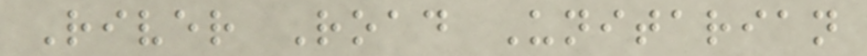River Road Unitarian
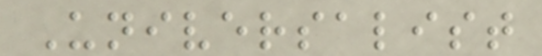Universalist
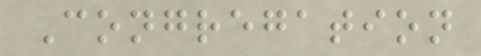Congregation
